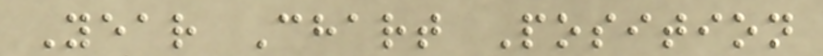Year Chart Position
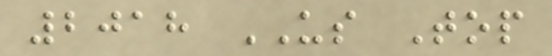2018 US Top
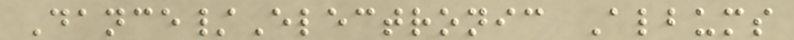Dance/Electronic Albums
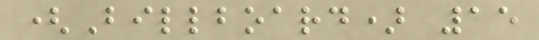(Billboard) 15
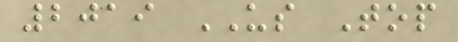2019 US Top
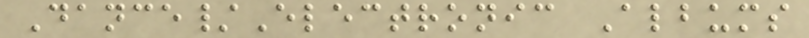Dance/Electronic Albums
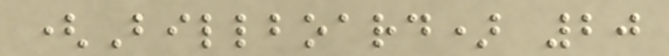(Billboard) 20
